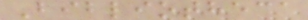Bibliotheca
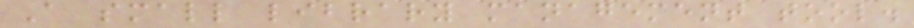A small library management tool.
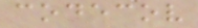codecov
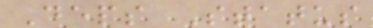Deps Status
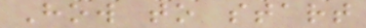How to start
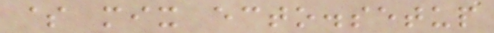$ mix ecto.setup
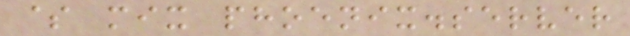$ mix phoenix.server
